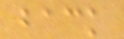back
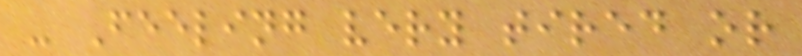- Feeling very tired or
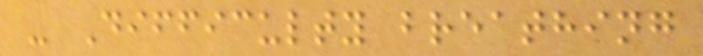- Difficulty breathing
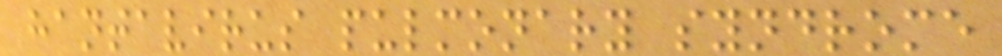hantavirus pulmonary syndrome
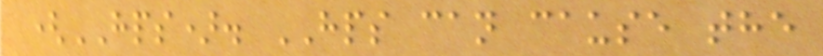(HPS). HPS can cause the
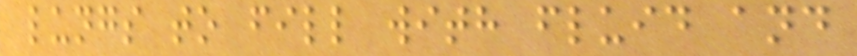lungs to fill with fluid and
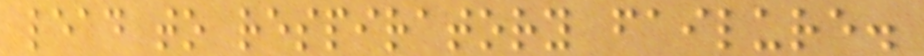lead to respiratory failure.
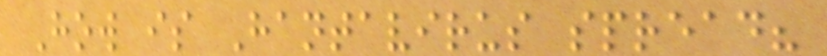How is Hantavirus spread?
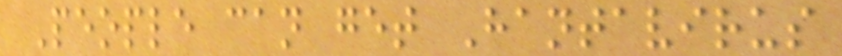People can get Hantavirus
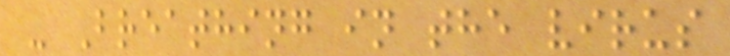- Breathing in the virus
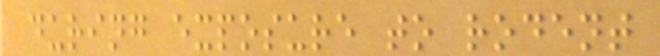during exposure to rodent
